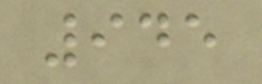945
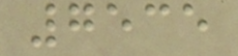7535
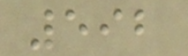592
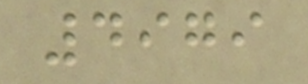4979
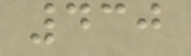430
